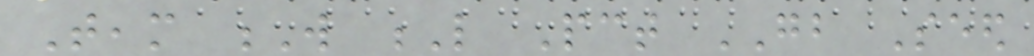Team W L Pct GB Seed
